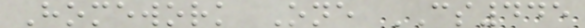Homework One CS445
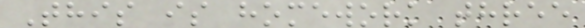This is homework three
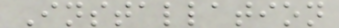Installation
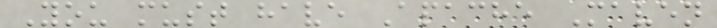You must have Apache Maven
